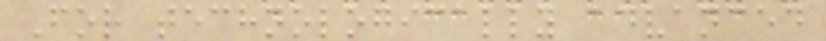For technologically advanced
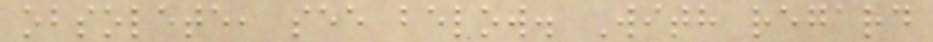obsolete, see below. With regard
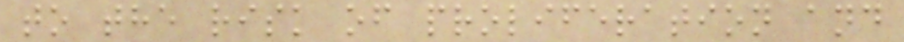to the risk of proliferation and
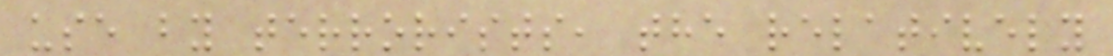use by terrorists, the relatively
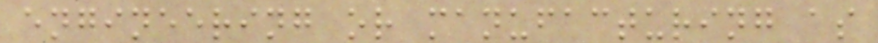engineering or manufacturing as
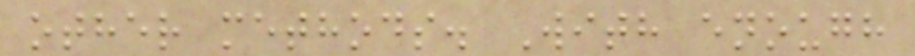other methods. With enough
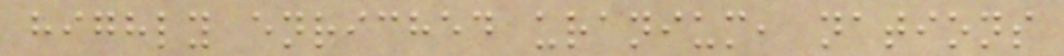highly enriched uranium, nations
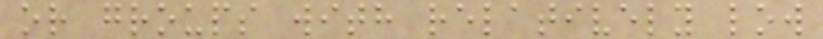or groups with relatively low
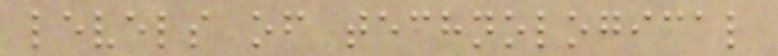levels of technological
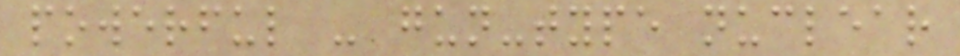powerful - gun-type nuclear
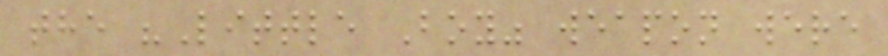the "Little Boy" weapon were
